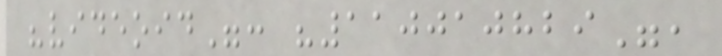"videoid": "110010829",
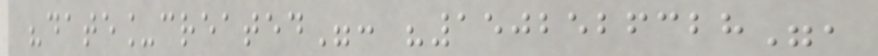"date_created": "1502526328",
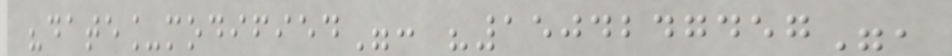"date_modified": "1504247457",
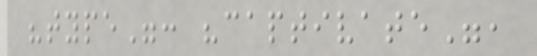"type": "captivate",
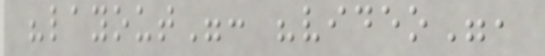"layout": "video",
